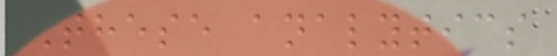These analytics
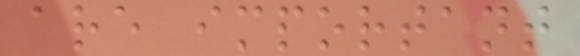are important
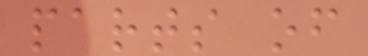parts of
